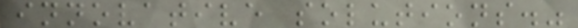innovative solutions."
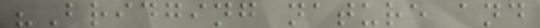"Bridging nature and
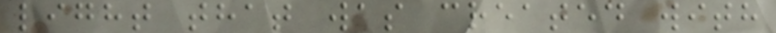light that was created with
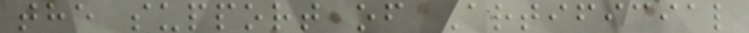the support of Artificial
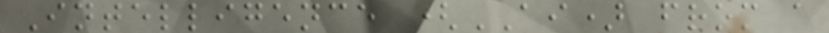Intelligence (AI) from a
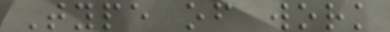Type of work
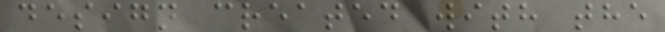design created with the
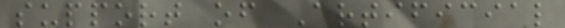support of Artificial
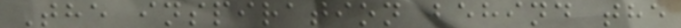The inspiration behind the
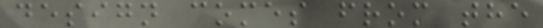design comes from the
